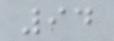94
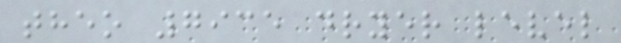theo 7935 dryer level
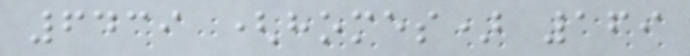6439 (homes) 169
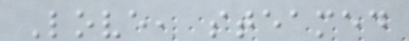Love, steamed
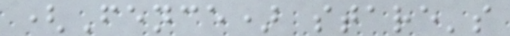(Fence) stare's
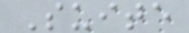Suite
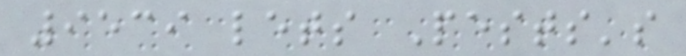9539 lets Pests's
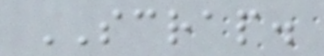SCRAP.
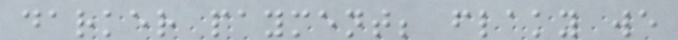darker payment; flaky we
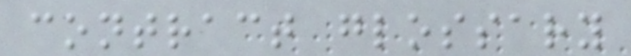contract glossary
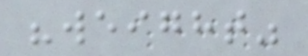"weight"
